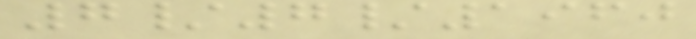7/7/1960
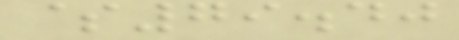$79.40
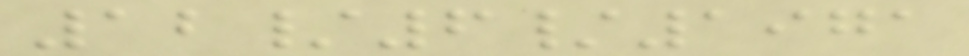12/6/1971
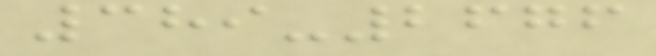389-2676
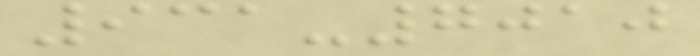931-7010
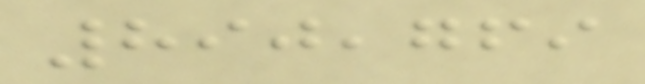890,769
